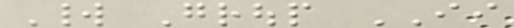World Group II
